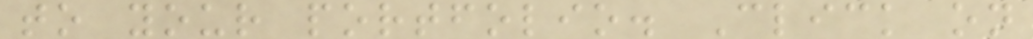to your portfolio. Click on
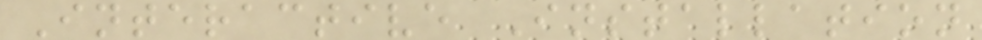Interactive Installation
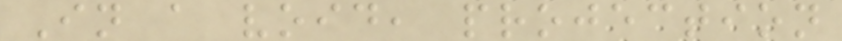In a void, projection
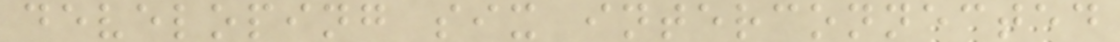developing six interconnected
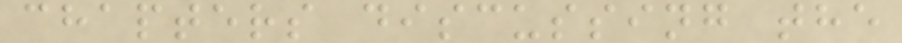chapters discussing the
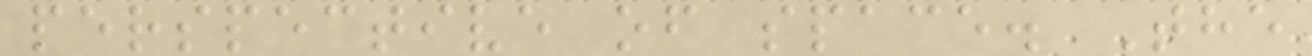perspective of space. The
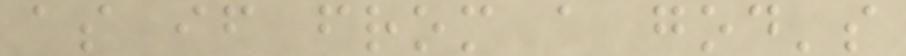as if from a god's
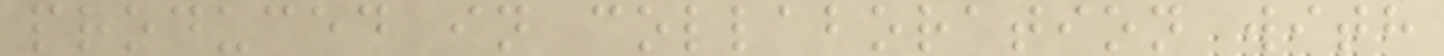produced in collaboration with
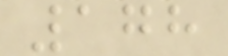178
